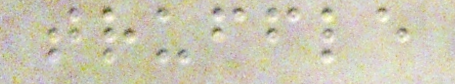truffle
